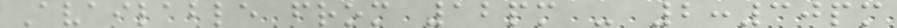Available from 12pm - 2:30pm
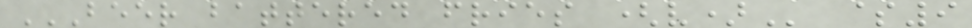BEER BATTERED FRIES (V) $9
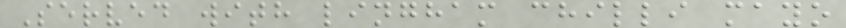Served with lingham chilli mayo
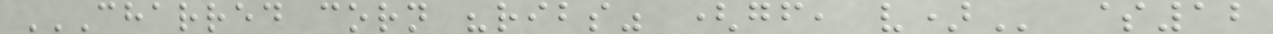CHARRED CORN "RIBS" (GF, V) $12
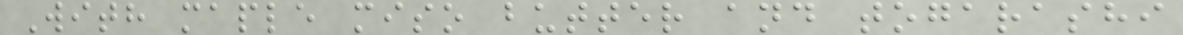With maple miso butter and togarashi
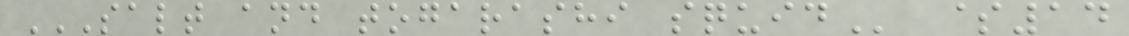SALT AND TOGARASHI SQUID $14
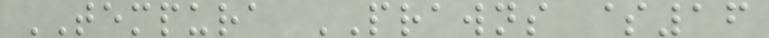TEMPURA PRAWNS $16
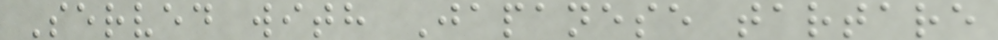Served with Japanese tartare
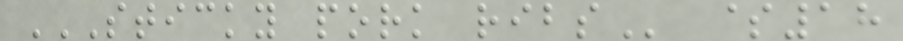STICKY PORK RIBS $18
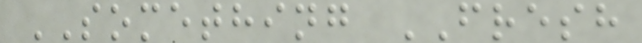SOMETHING FRESH
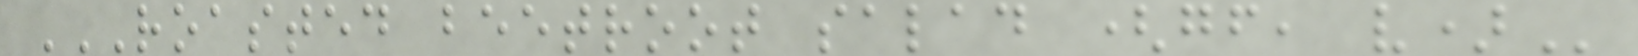ROASTED BEETROOT SALAD (GF, V)
